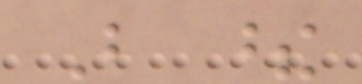But these
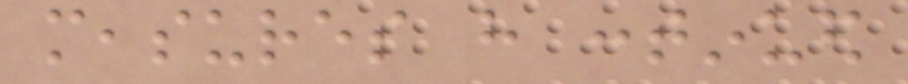measures have continued
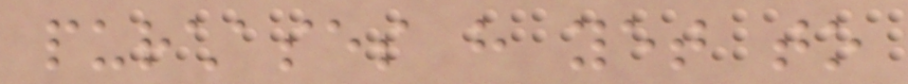purchases have yet to
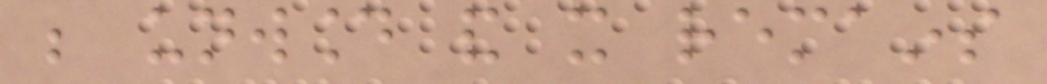be unwound and it remains
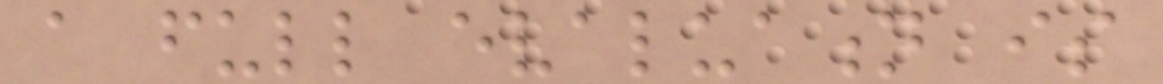a full evaluation is
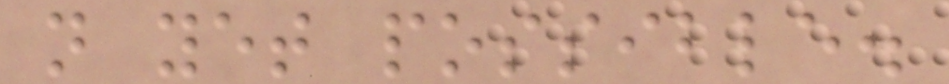not yet possible.
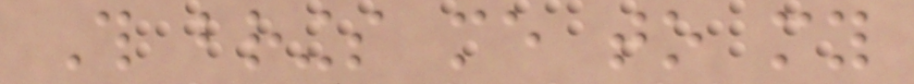This brings me to my
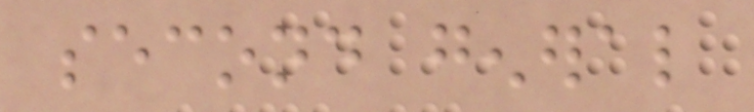second general
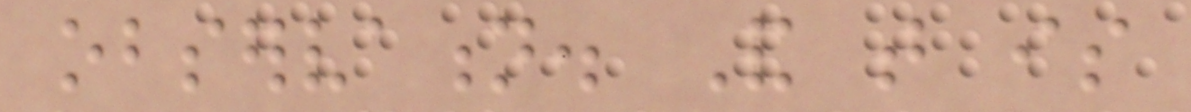observation. And that is
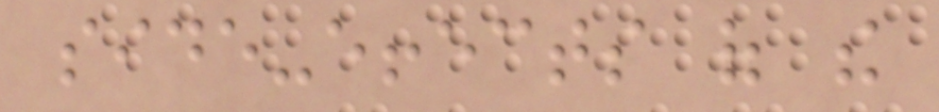side-effects of the
